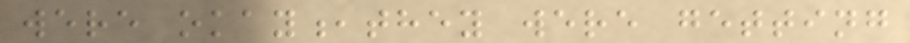were okay,they were getting
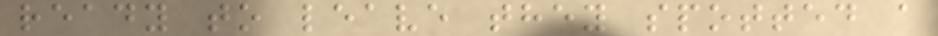ready to leave they spotted a
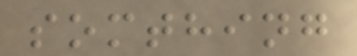somthing
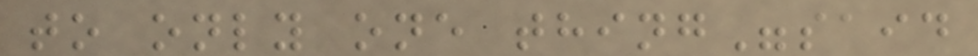to only one thing"said
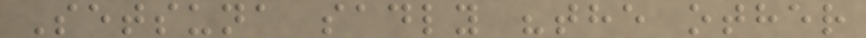Setsuna sadly "the other
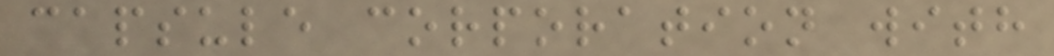capsule corporation with
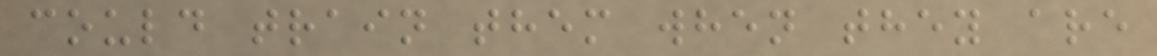could train them when they are
